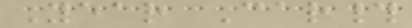Year Car#
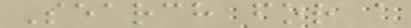Search for a
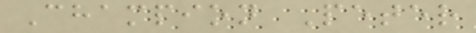Champion Peter
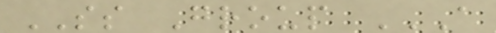SS Group A
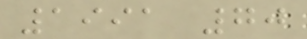1991 70
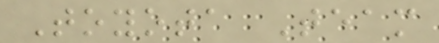Toyota Team
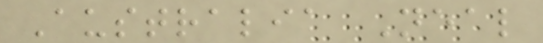Australia Neal
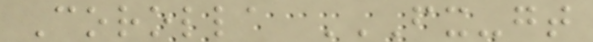Corolla FX-GT
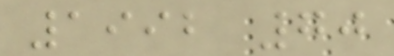1992 70
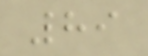89
